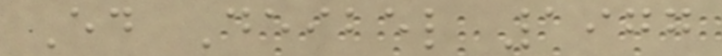Ed Deibel 1977
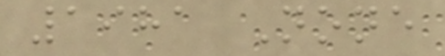1981 None
